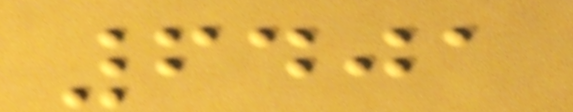6401
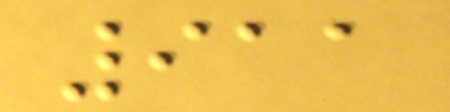911
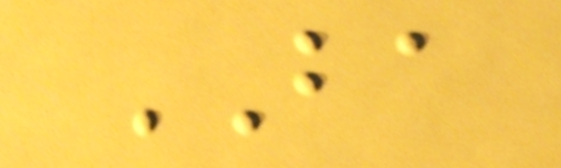BA
